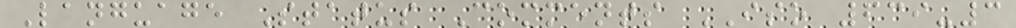Language Status Comments ISO 639-3
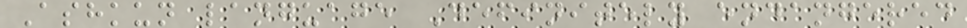Ashkun language Definitely endangered
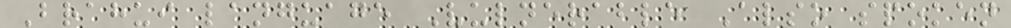Brahui language Vulnerable Also spoken
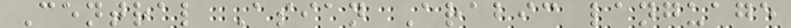Central Asian Arabic language
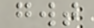gwt
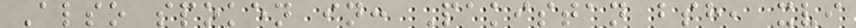Also spoken in: Pakistan bsh, xvi
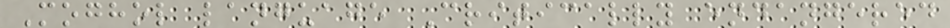Moghol language Critically endangered
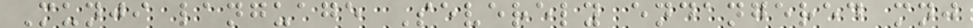Munji language Severely endangered mnj
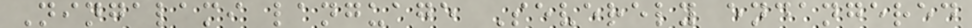Ningalami language Severely endangered
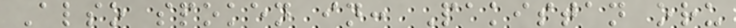Also spoken in: Pakistan oru
